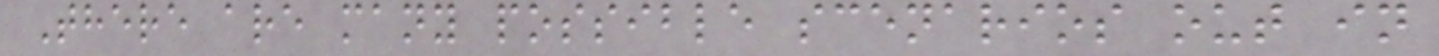There are many possible scenarios out in
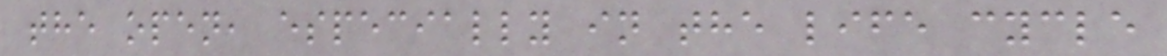the open, especially in the life cycle
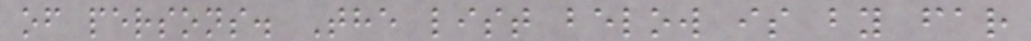of persons. The list below is by far
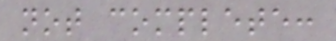not complete:
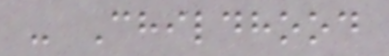- Childhood
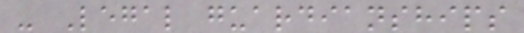- Legal guardianships
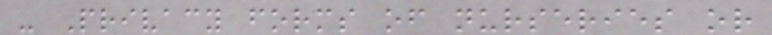- Privacy forms of nurseries or
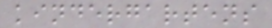kindergartens
